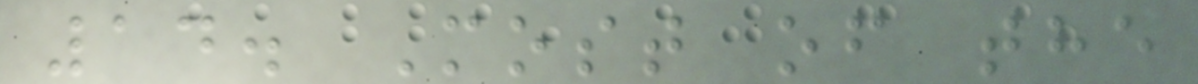14. Most of the
